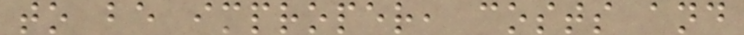to be improper, costs and
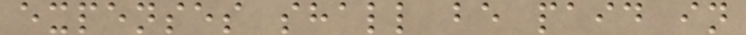expenses shall be paid in
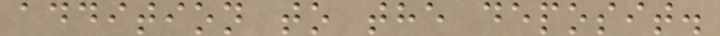addition to the deposit.
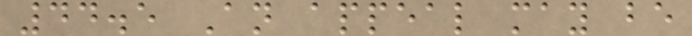44.5 An appeal may be
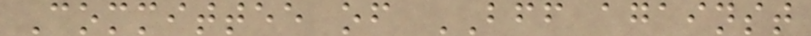Committee of BFF against
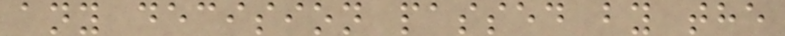any decision passed by the
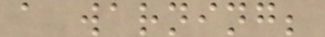a warning;
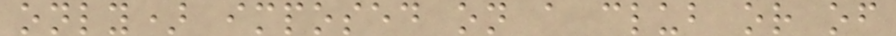only) imposed on a club or of
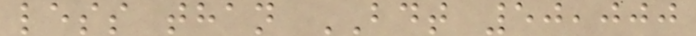less than BDT 50,000
